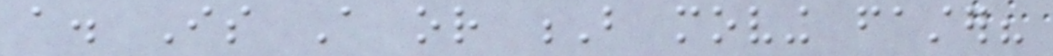a. Is A or B moving faster?
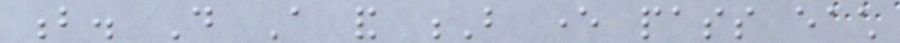b. Do A and B ever pass each
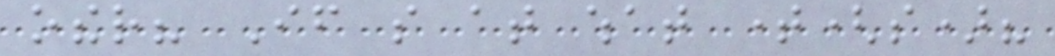other? If so at what time(s)?
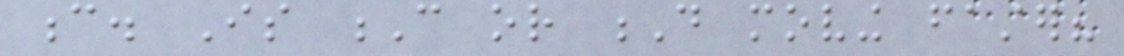c. Is C or D moving faster?
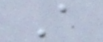A
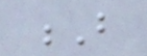B
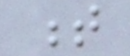t
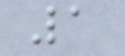1
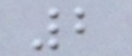2
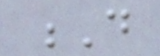D
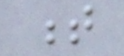t
